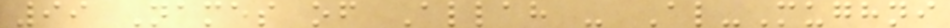99 Names of Allah - Al-Mughni
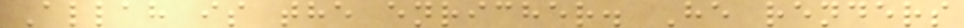Allah is the enricher. He renders
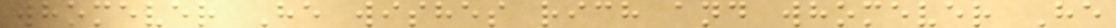whomever He wishes rich and whomever He
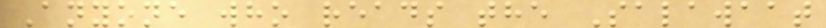Anyone who reads the Salawaat
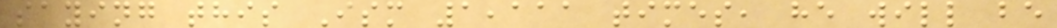saying this Ism 1,111 times, he will be
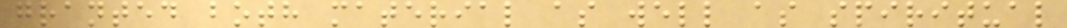granted both material as well as spiritual
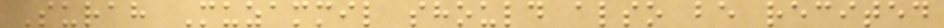Surah Muzammil should also be recited
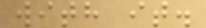with it.
